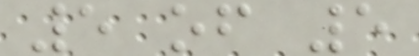5 of 5
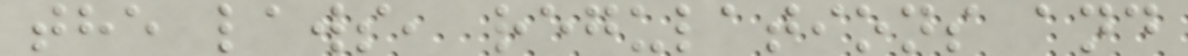the laws, regulations and
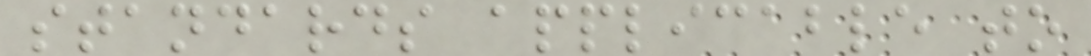standards applicable to
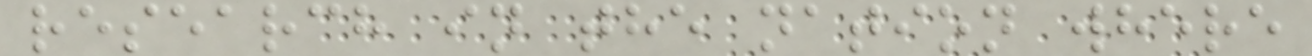research in the nation where
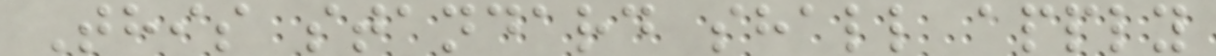This standard shall apply
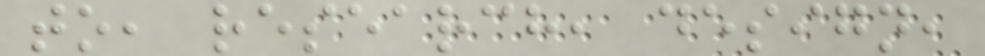to, research, design,
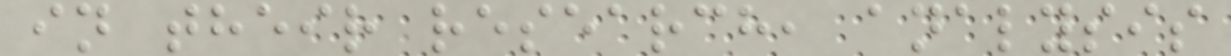in their research, analysis
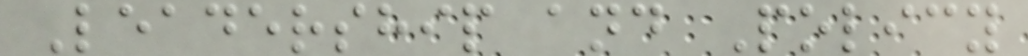Leadership and Policy
